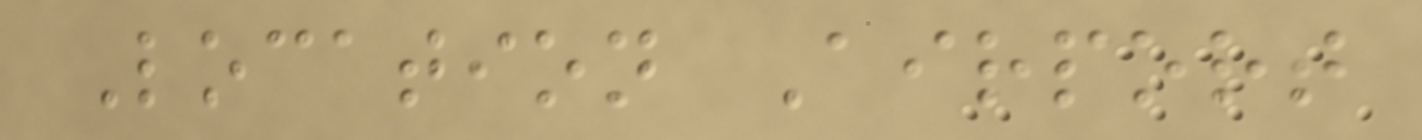Location Airport
